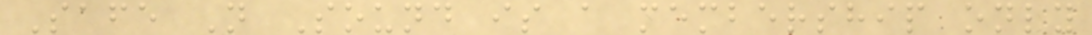Safe N Sound is a membership only
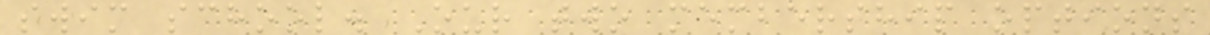swim school. Our two membership options
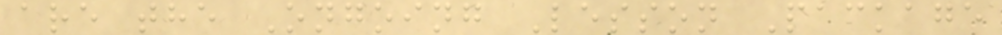are the Ongoing Lesson Package
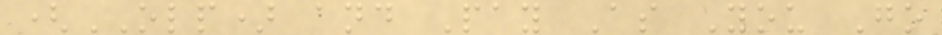(OLP) and Pay As You Go
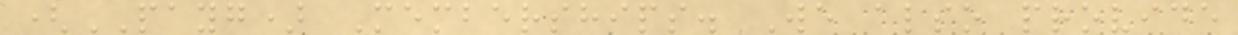(PAYG) Memberships. We also provide
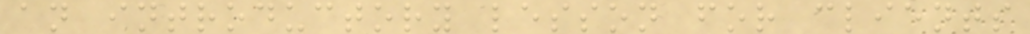an introductory lesson for clients
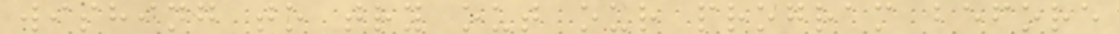wishing to try out our program before
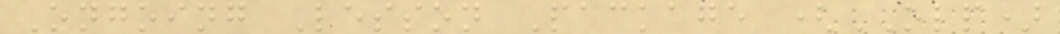Ongoing Lesson Package (OLP)
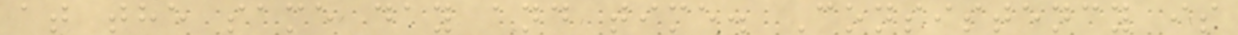at the same day and time. Consistency is
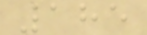185
